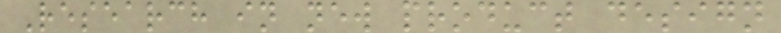Research in new product design
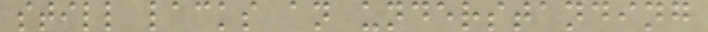still lacks an understanding
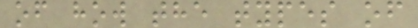of how the types of
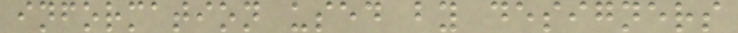information used by designers
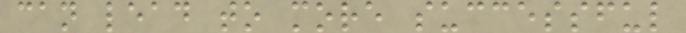can lead to more successful
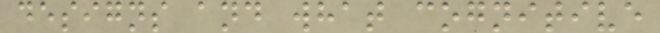designs and what cognitive
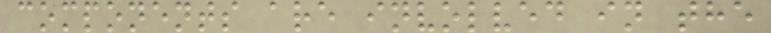components are involved in the
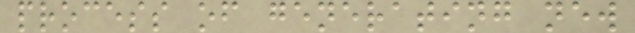process of generating new
